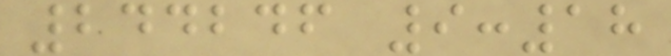244246 9:18
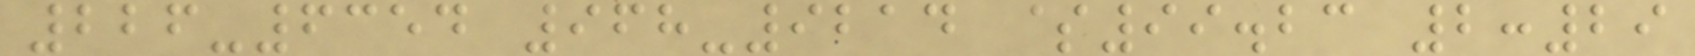226-6354 968-9214 $99.23 2:29
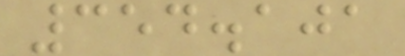354.101
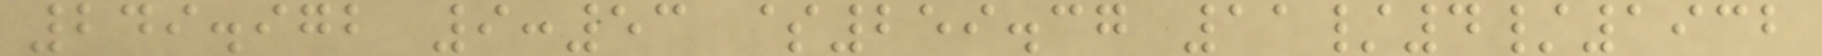249.972 9:53 $259.37 11/4/1932
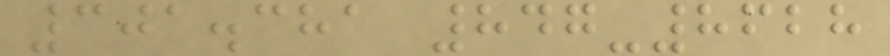301.381 847-8628
